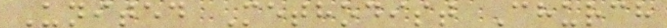United Methodist Church
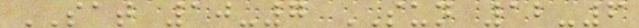SAT 10-7 SUN 12-6
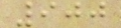900
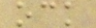ock
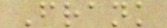Frank
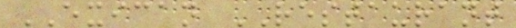EXICAN RESTAURANT
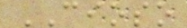CIOSO
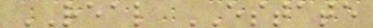REAL ESTATE
